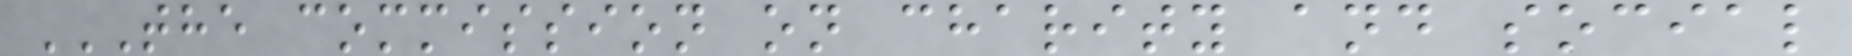THE COMMISSION ON CHARITY AND SOCIAL
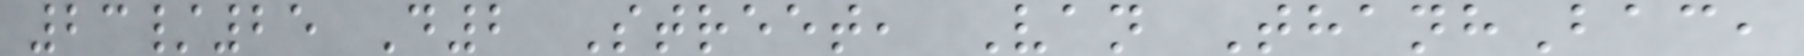23/25 D2 Street, Van ThanhBac,
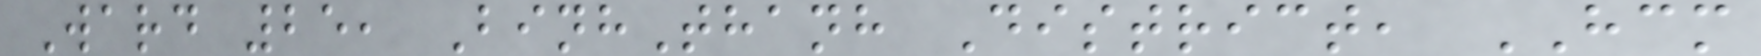Ward 25, BinhThanh District, HCM
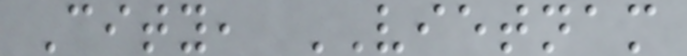City, VIETNAM
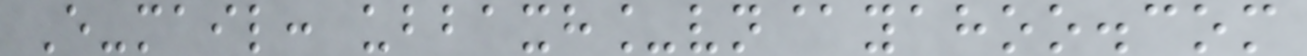E-mail: ubbaxh_vn@yahoo.com
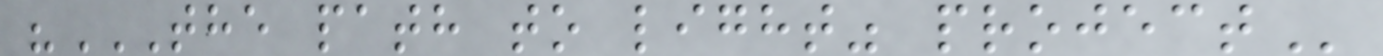"THE PATH TO LIGHT" PROJECT
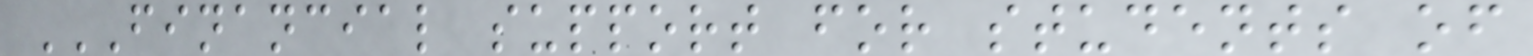FINANCIAL SUPPORT FOR STUDENTS OF
